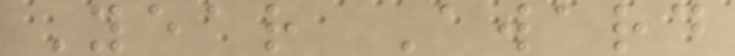Year Award
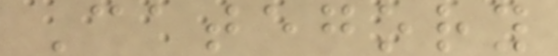Category
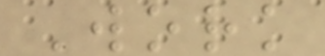Work
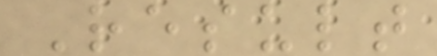Result
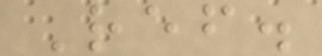Ref.
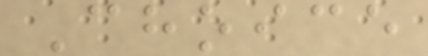Choice
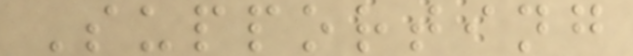Supporting
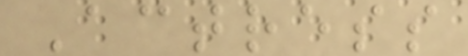Actress
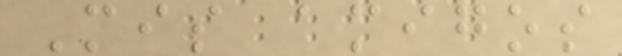Mis amigos
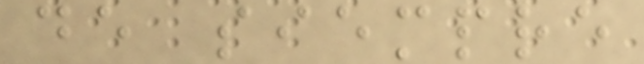de siempre
